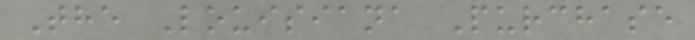The Louisiana Purchase
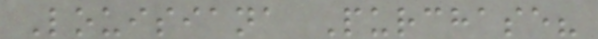Louisiana Purchase?
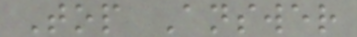Top Answer
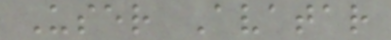User Avatar
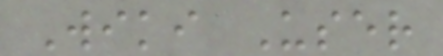Wiki User
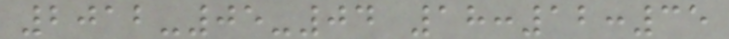2012-05-04 18:12:35
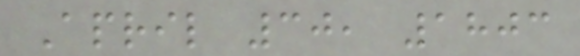April 30, 1803
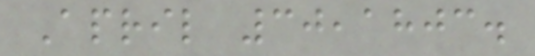April 30,1803.
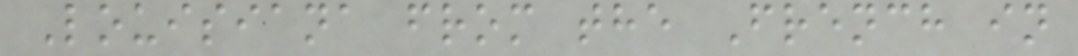Louisiana from the French in
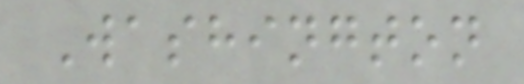Washington
